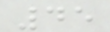45
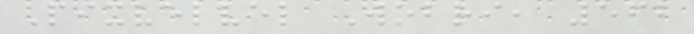Pixvelvel Wobri, 562
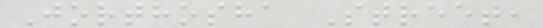Jorthosha Street,
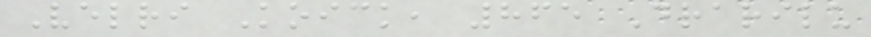Velri Koick, 865 Drarilu
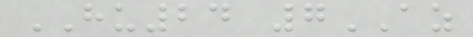HU24 7AZ
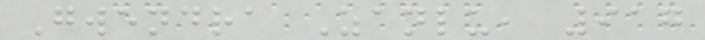Gwendra Zanlu, 917
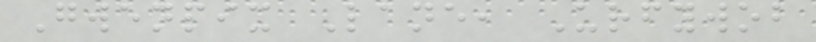Gwenpix Lane, Urfywob
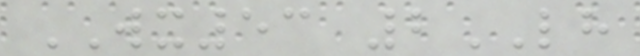WX53 2LH
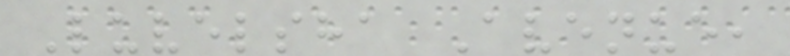Luvelsha Avenue,
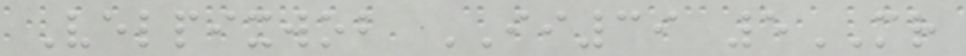Velpixwob II39 5MR
